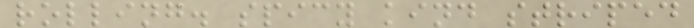rolling. spicy kind striped
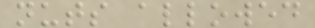nuts allowed
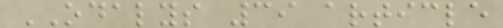ODALYS 39 article
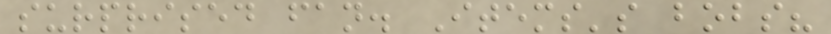surprised fan. Items's bobs?
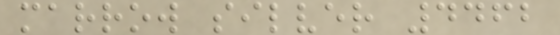marrow silver 4462
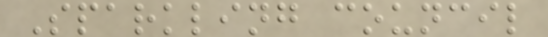Sparkling council
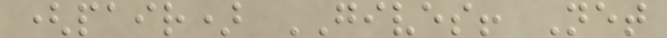(pair) GIVES! Net
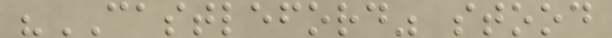"CASTLEFORD" stood
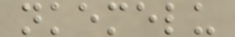nkemelu
